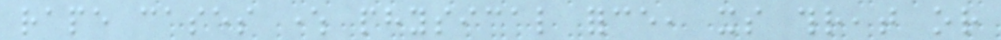rape cases where physical force, its threat or
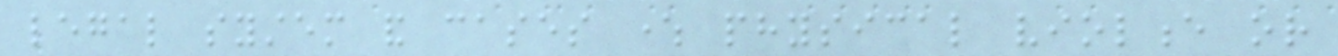legal system and cases where physical violence or
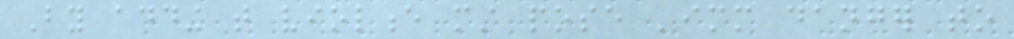By adding that violence must pose 'immediate danger to
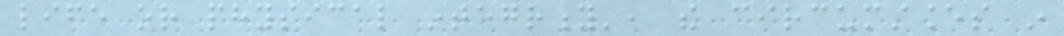life or physical integrity', the circumstances in
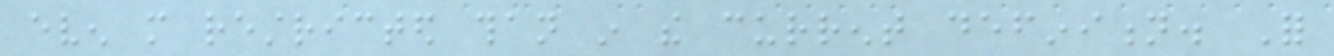even more restricted than in the current definition. For
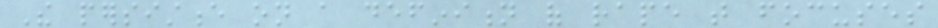The persistence on a definition of rape that focuses
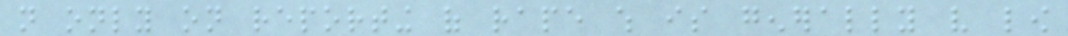not only on reporting of rape which is generally very low
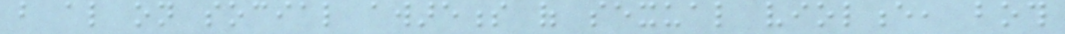but also on social awareness of sexual violence, both
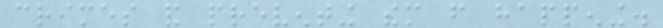crimes and preventing them from happening.
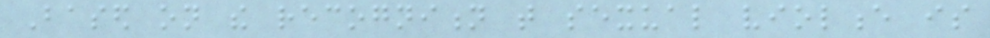Based on the recognition that sexual violence is
